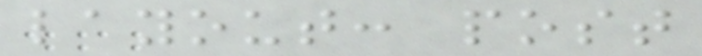layout: post
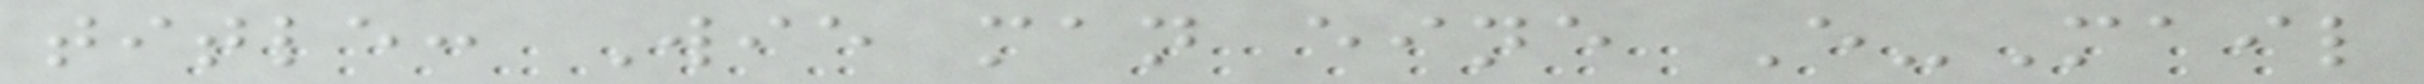title: Wie man eine E-Mail
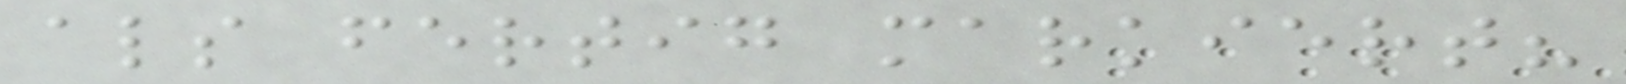als fertig markiert?
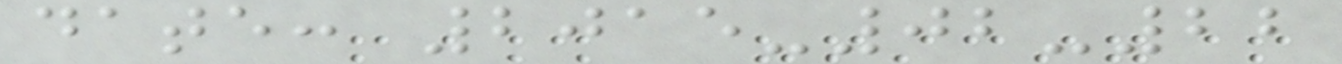date: 2015-02-22
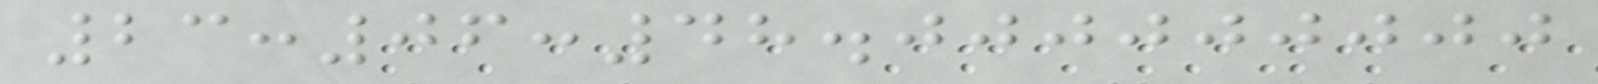23:06:48.000000000
